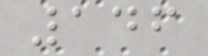146
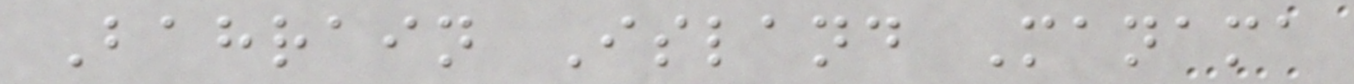Bahrain Island Manama
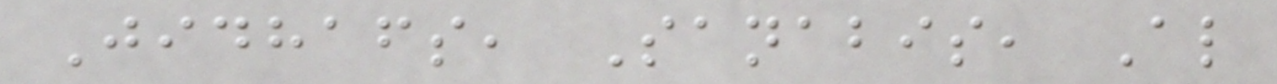Jidhafs, Sanabis, Al
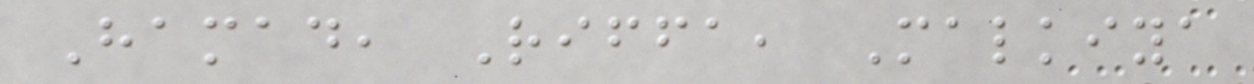Hamad, Riffa, Malkiya
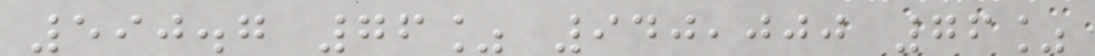590.7 76% 940,000 76%
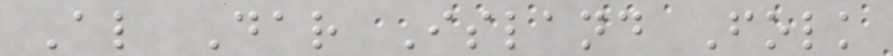Al Dar Island Folk
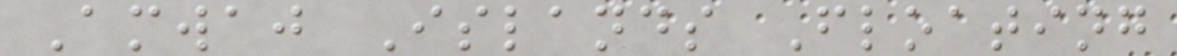Amwaj Islands Floating
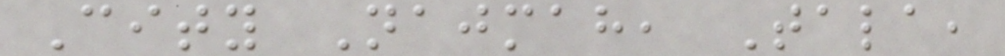City Najmah, Tala,
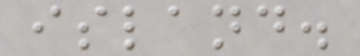island.
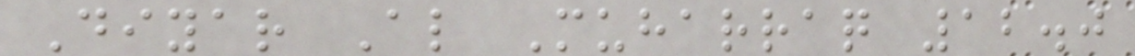Diyar Al Muharraq 12.0
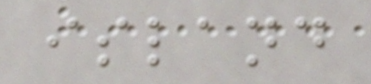island
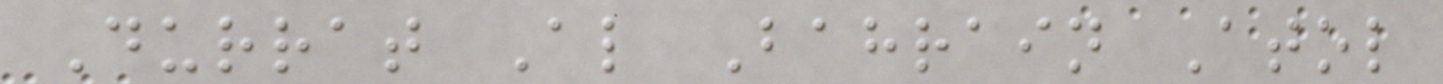Durrat Al Bahrain Atol
